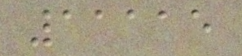11115
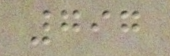797
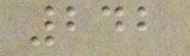242
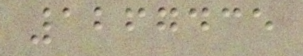1267435
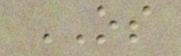OS
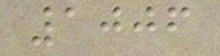1006
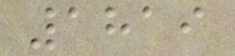1819
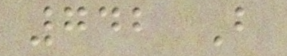742 B
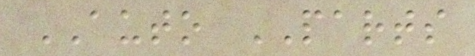AUTO PARTS
